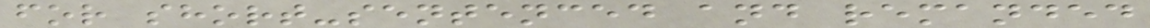for short-sentenced and remanded
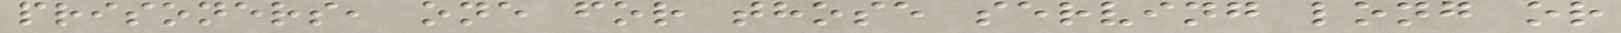prisoners, one for those serving long or
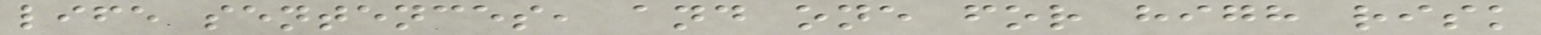life sentences, and one for high risk
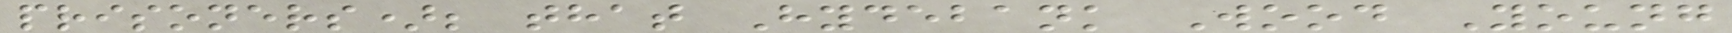prisoners); that Hydebank Wood Young
